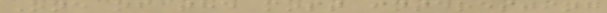One of the most interesting
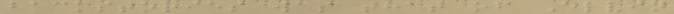backstories was that of Elvin
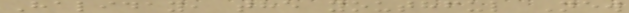Haliday, the youthful New
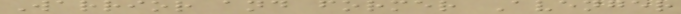Warrior and former Avenger
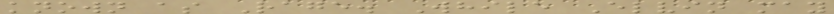known as Rage. While Elvin may
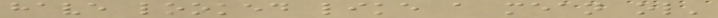have looked like a mean ol'
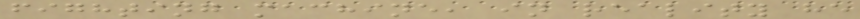fighting machine, in reality he
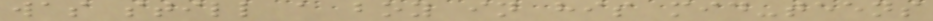was still a boy in his mid-teens
